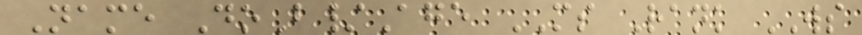Name DoB/Age MS Rank WS
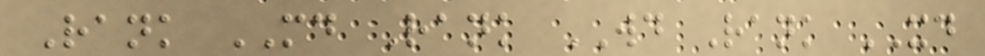Rank MD Rank WD Rank XD
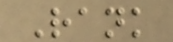Rank
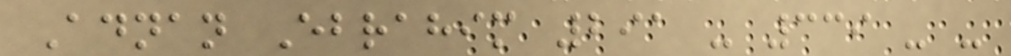Adnan Ebrahim 291 - 339 - -
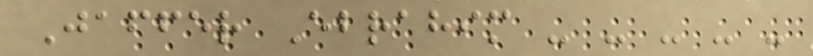Jaffer Ebrahim - - - - -
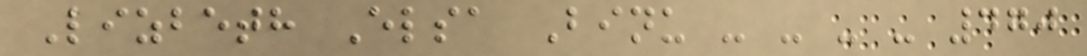Lizbeth Elsa Binu - - - - 470
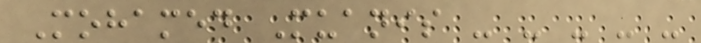Mohamed Muanis - - - - -
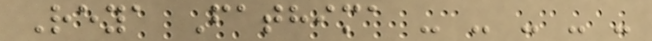Reya Fathima - - - - -
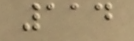114
